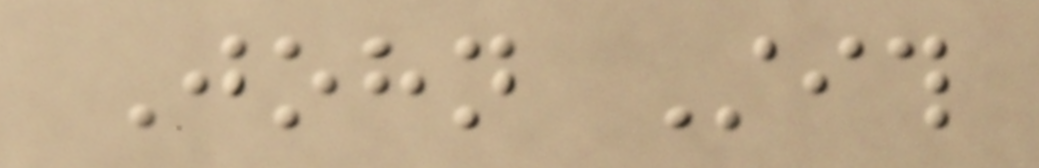John Stith
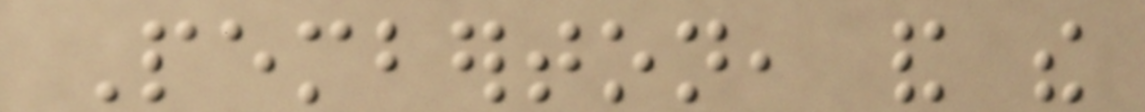Pemberton, and the
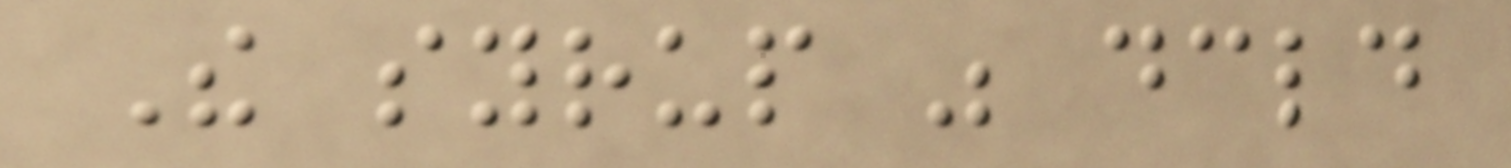The syrup was declared
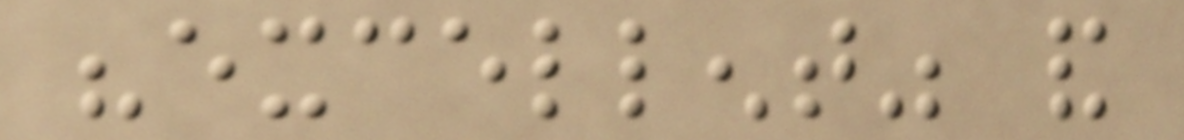"excellent" and
